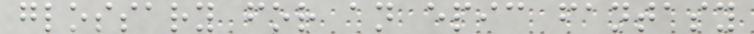glossary for an epic fantasy
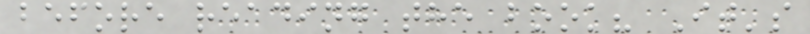before reading the book? It's
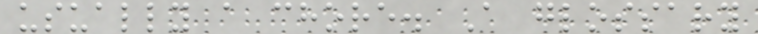usually a chore. A glossary
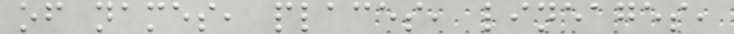of names, places, lineages,
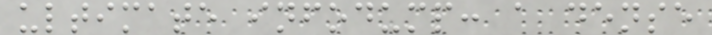ultimate infodump: a dense
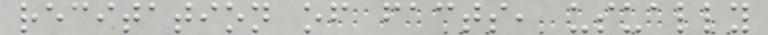recitation of facts, usually
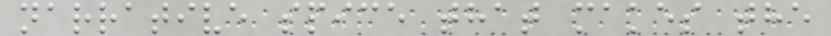narrative spice that makes the
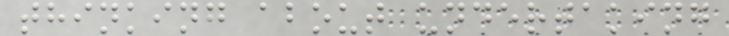thinking about undertaking
